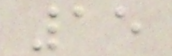15
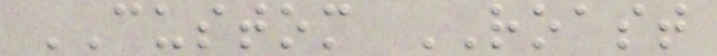CUSTOM ROAST
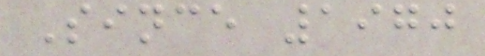Since 1970
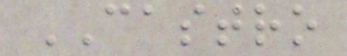CASTRO
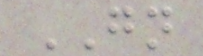GN
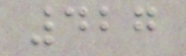427
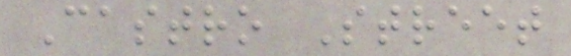Castro Street
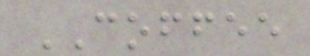COFFEE
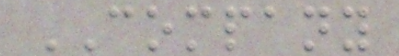COMPANY
